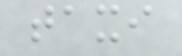taxi
